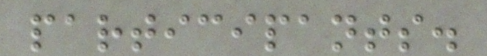participants.
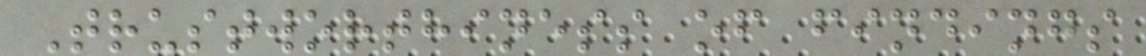Trustworthiness of findings
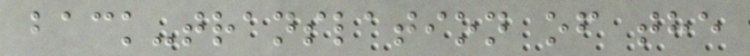back-translation of the
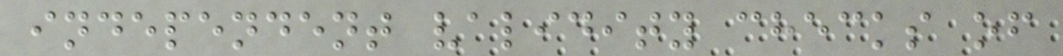independent validity checks of
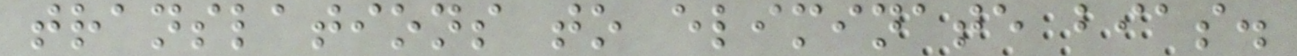translations to eliminate bias.
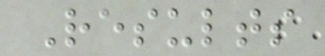Results
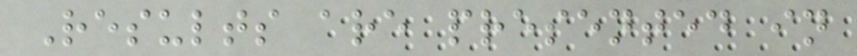Results are presented in
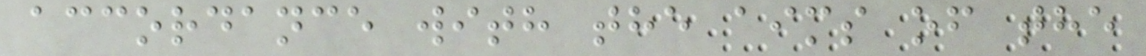accordance with the aims of the
